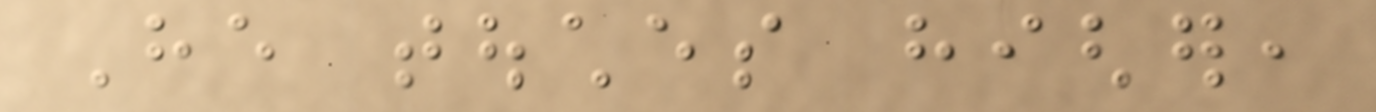He touches higher,
